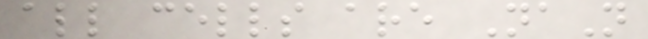all cells are NaN
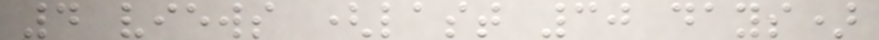4 views (last 30 days)
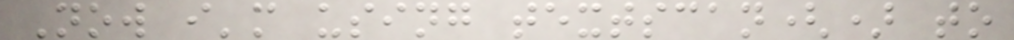Now i'm using textscan() to
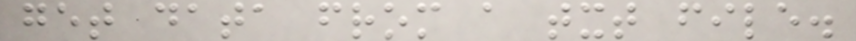get data from a txt file.
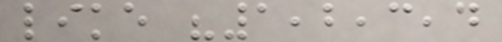like "1,2,3,4
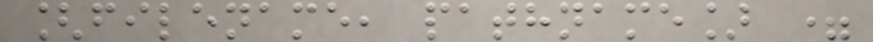[filename, pathname] =
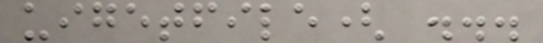uigetfile( ...
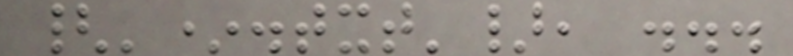{'*.txt'}, ...
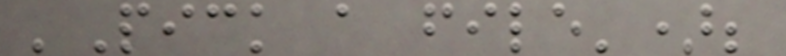'Pick a file');
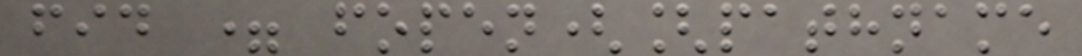fid = fopen([pathname
